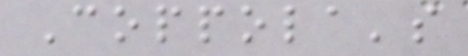Coppola's
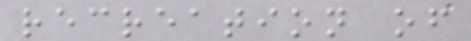recreation of
